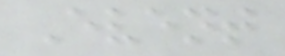Event
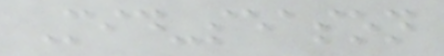Mid-season
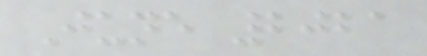June 2021
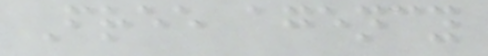Free agency
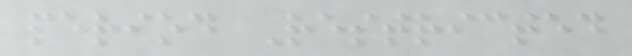period Restricted
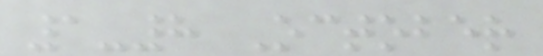1-8 October
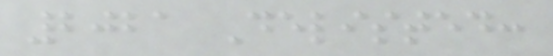2021 Delisted:
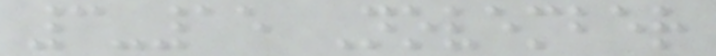3-15 November
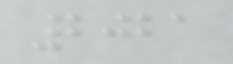2021
